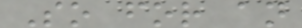So for an
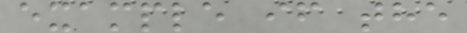example if the
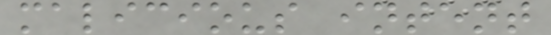malicious intent
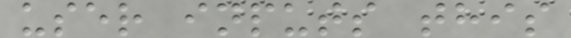user inputs this
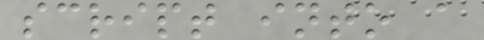script into a
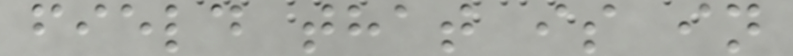field that is in
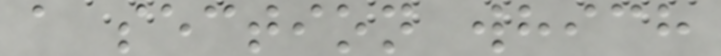a section which
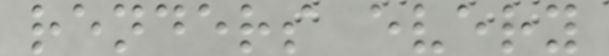renders every
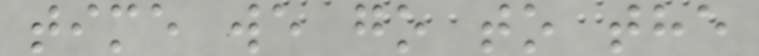time we go to the
